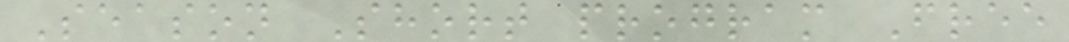Season Short program Free
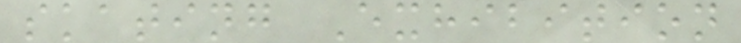skating Exhibition
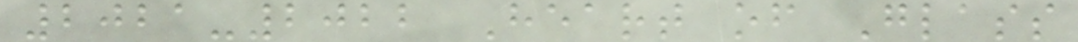2021-2022 Heart of Glass
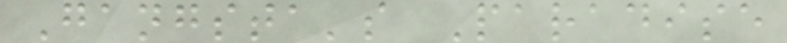Gangsta's Paradise
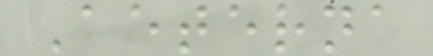Aeterna
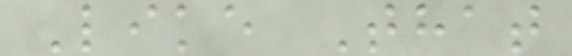Like That
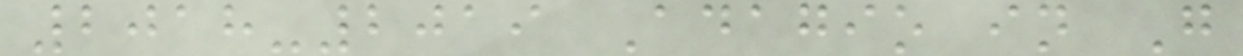2018-2019 Adagio in G
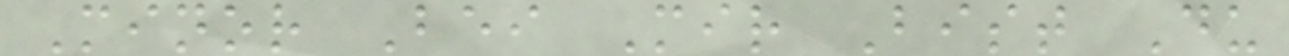Minor Bei Mir Bist Du
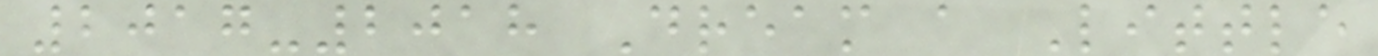2017-2018 Dream a Little
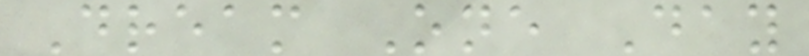Dream One Day
